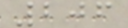206
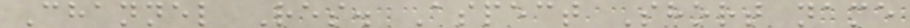Channel Res. Aspect Short name
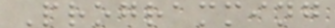Programming
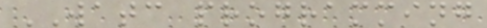WATC programming
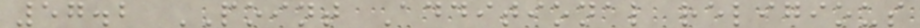57.2 POINT Additional religious
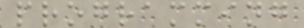programming
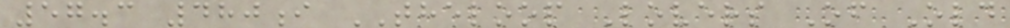57.3 480i THELOOP Lovers Of Old
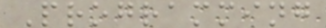Programming
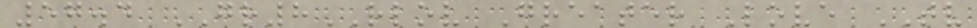57.4 GR8RLOV Greater Love TV
